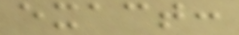exact:
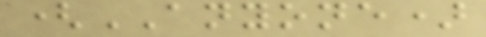(ANYONE)
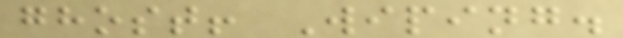ghost! Wiping.
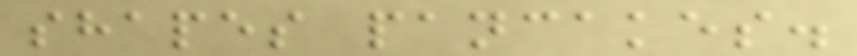shapes pancakes.
